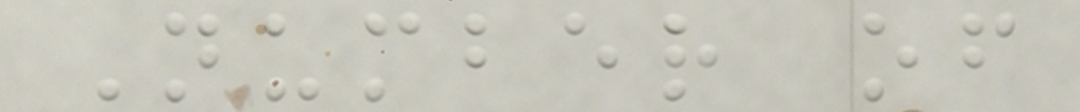Number of
